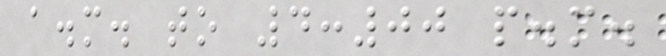a.m. to 4:00 p.m.
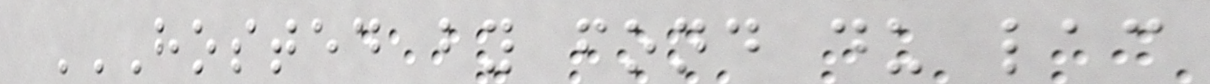HOSTED BY FOND DU LAC
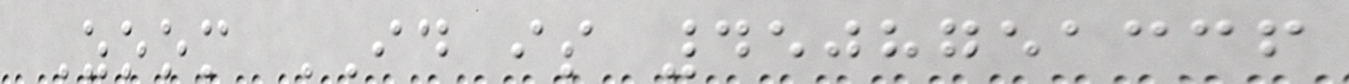Zoom ID is 4508751336
